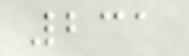231
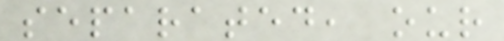separated, our
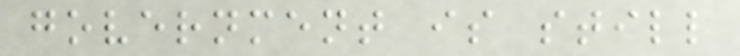government is still
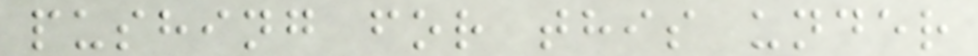pushing for this under
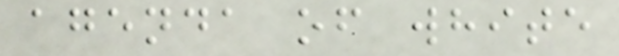agenda of white
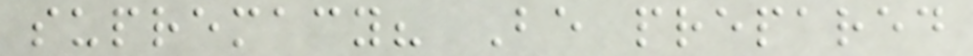supremacy? Be prepared
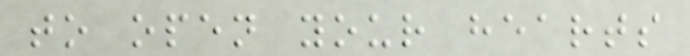to open your hearts
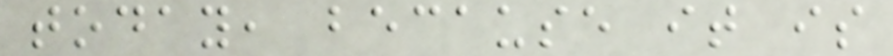today, because it is
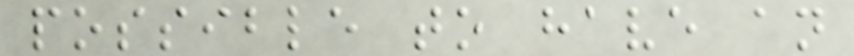possible to have an
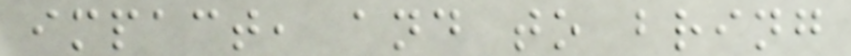impact, and to bring
